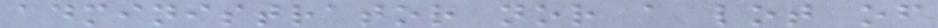administrator nor a lot of
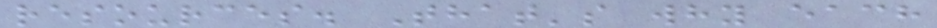resources. That's why each
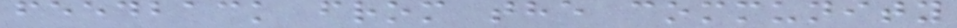feedback from the community
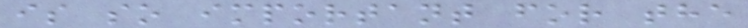is so important for the
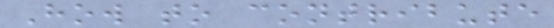How to contribute
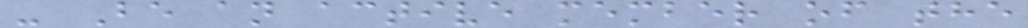- Be an active member of the
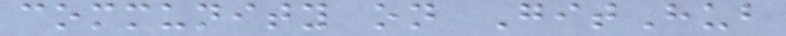community on GitHub
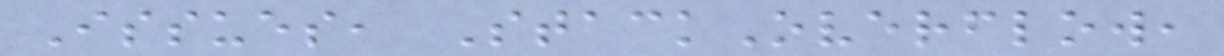Issues, StackOverflow,
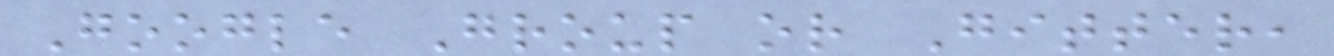Google Group or Gitter,
